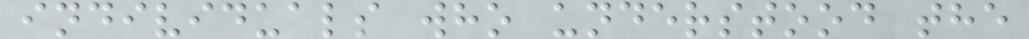individuals who understood the
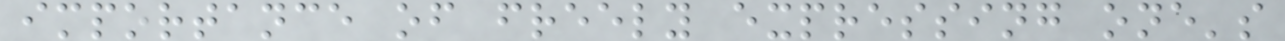importance of freely expressing one's
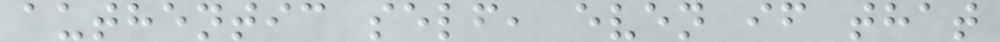authentic self, even if that
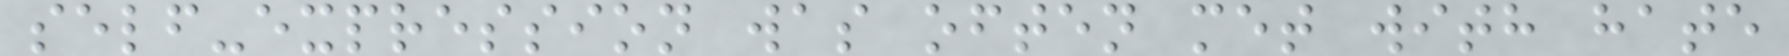self-expression was often met with hate
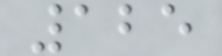125
